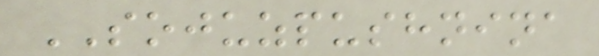SOJUZPUSHNINA
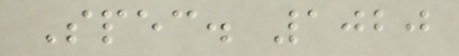Spec. 1020
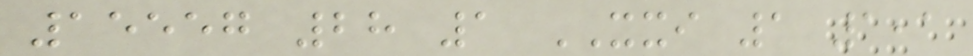15557 28 1 XXI 1 1,1
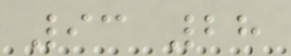93 28
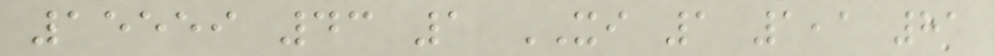15559 43 1 XI 1 1,1 81
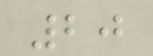20
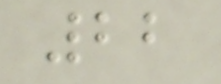22
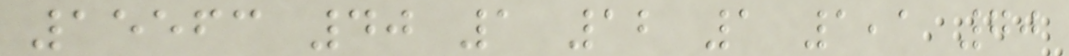15563 40 1 12 1 1,1 70
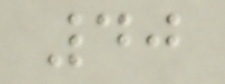40
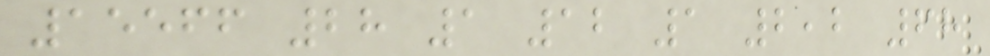15566 28 1 12 1 2,2 68
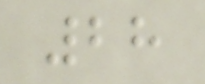28
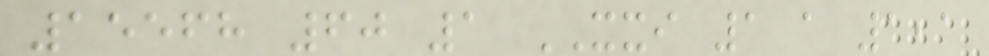15568 60 1 XXI 1 a 1,1
